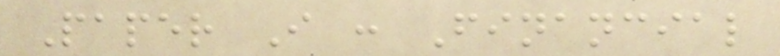Paper I : Financial
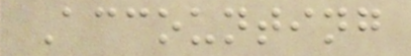Accounting
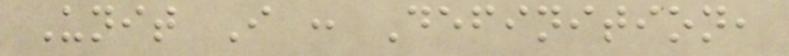Unit I : Definition,
